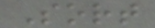Sort
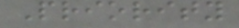Priority
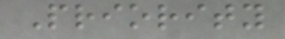Priority
